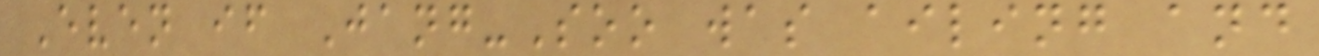Even if Jang-Soo was ailing and
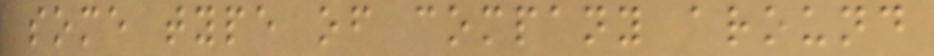some type of company around
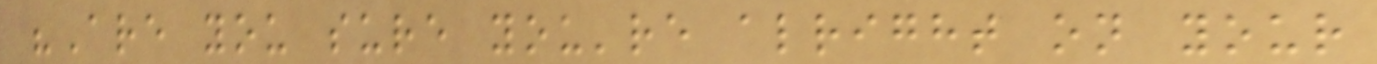"Are you sure you're alright on your
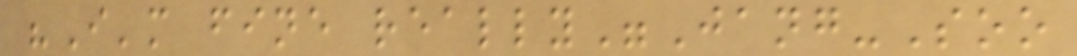"I'm fine really"Jang-Soo
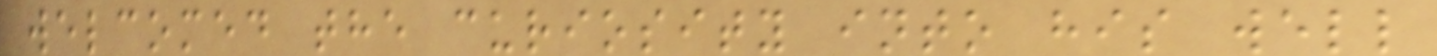welcomed the curiosity into his well
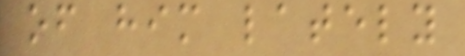of him lately
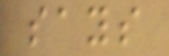says
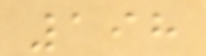198
